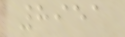8951
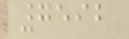7592
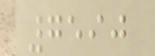7590
